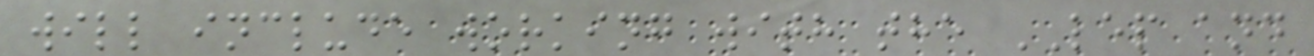will include working with the LEP and
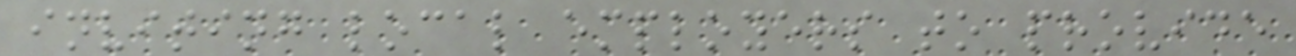inviting local employers to provide
